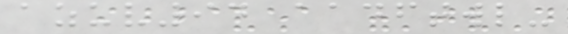azuv94 aadftwl-
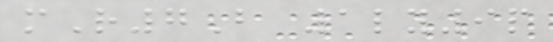mR7B 1ly9p
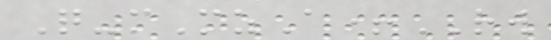Q-mMzA+RW
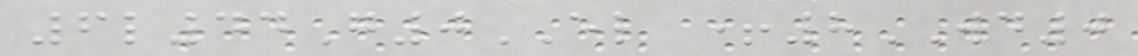6l44G0EL +8WD0
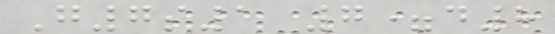G7s1 7=d8
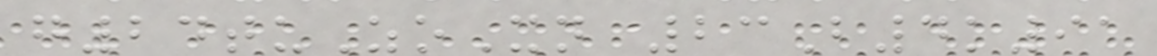g24tuZoXn 23B4k91
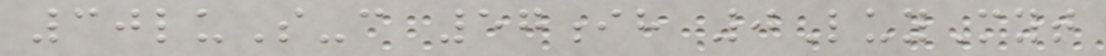30luS-c 57ih 0LuyMyt
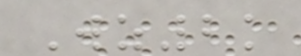Wz2k
